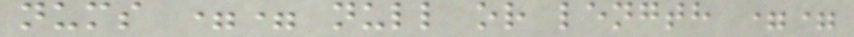nums == null or length ==
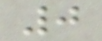0
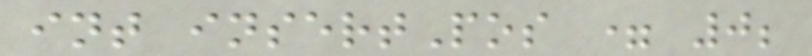int insertPos = 0;
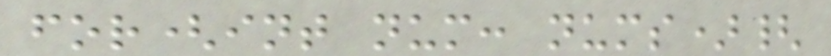for(int num: nums){
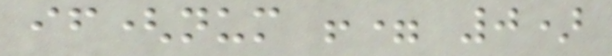if(num != 0)
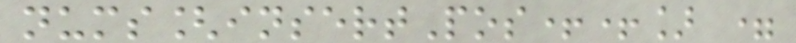nums[insertPos++] =
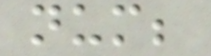num;
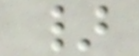}
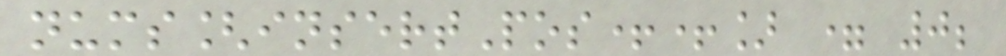nums[insertPos++] = 0;
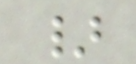}
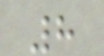8
